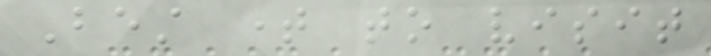Best time to visit
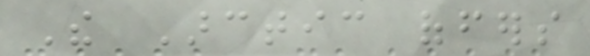The Arctic offers
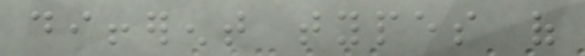different types of
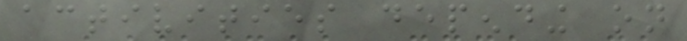activities depending on
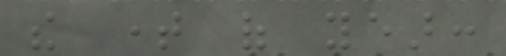the time of year:
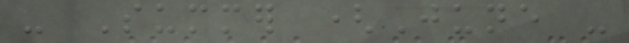- Summer (June -
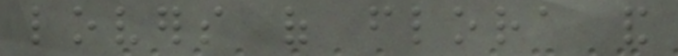lovers of flora and
